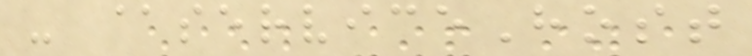- @serviceHost
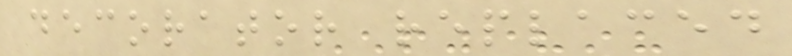decorator replaced
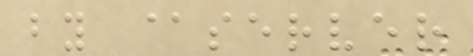by @server
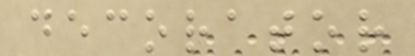decorator
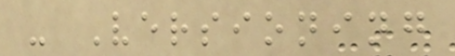- Versioning
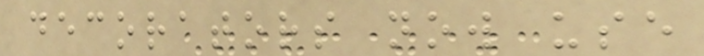decorators now use
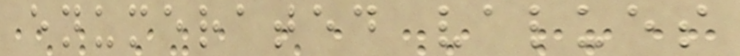enumerated values
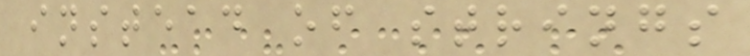instead of strings
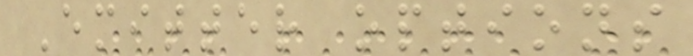Emitter options
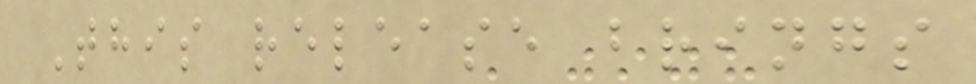This release brings
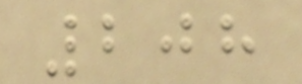208
